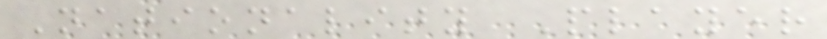Nationality Player
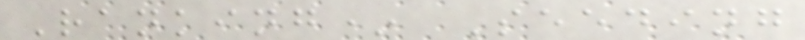Ranking* Seeding
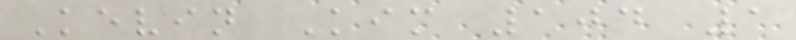Kevin Kim 104 1
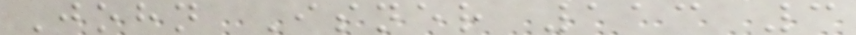John Isner 113 3
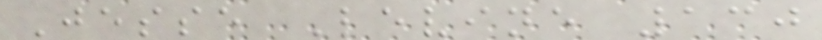Jesse Levine 130
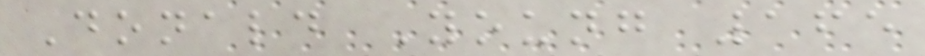Donald Young 165
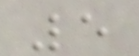5
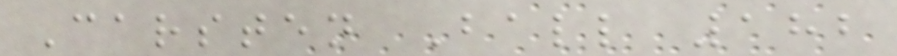Carsten Ball 182
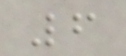6
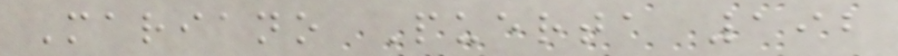Mariano Puerta 192
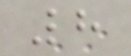8
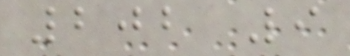202 9
